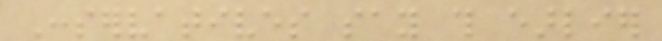Conservatives say this earlier
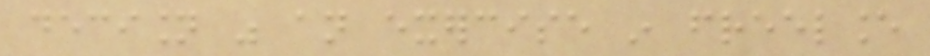decision was an exercise in freelance
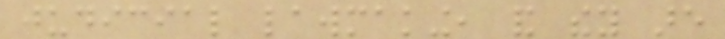judicial lawmaking, and they are
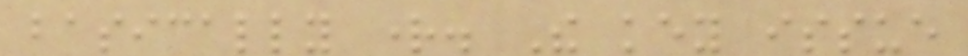basically right. The key issue
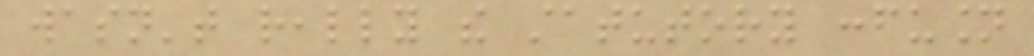wasn't really the statutory confusion
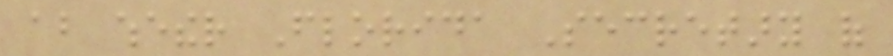about whether Florida Secretary of
